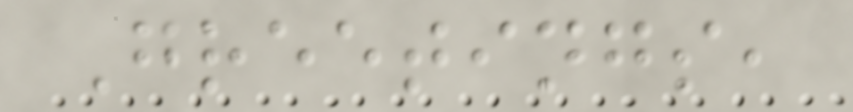Greetings,
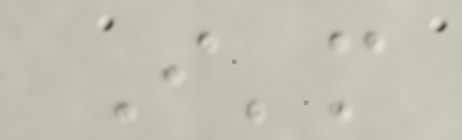I'm
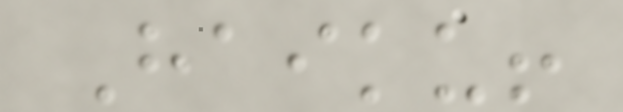Haiku!
